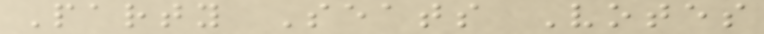Party Seats Votes
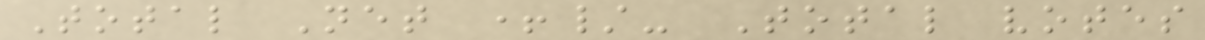Total Net +/- Total votes
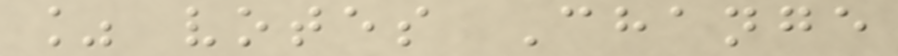% votes Change
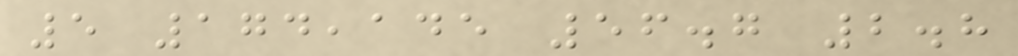5 174,145 56.7 2.8
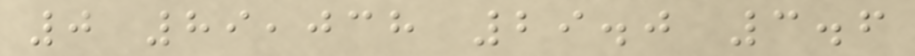0 89,038 29.0 3.6
